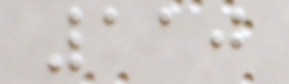110
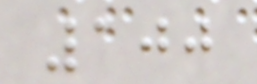100
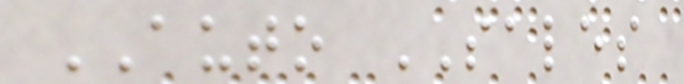AUTO SALES
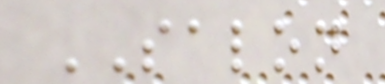SALON
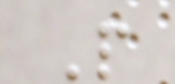P
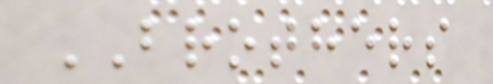BROTHERS
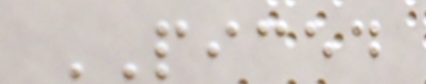PICED
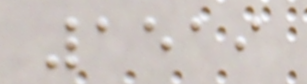1519
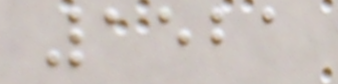1521
